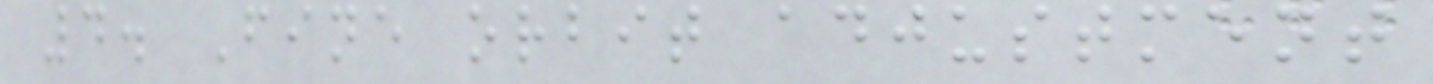4. Fine orbit adjustment
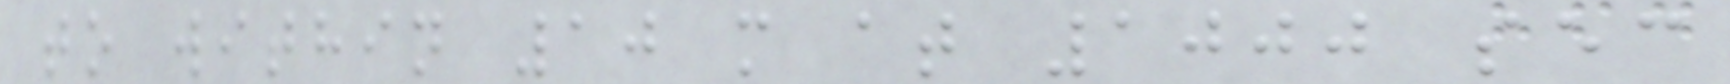to within 10 m at 1000 sec
